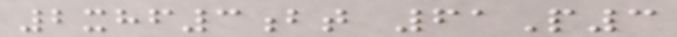2xhf3bt 61P3
